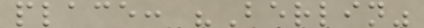place: "Berlin"
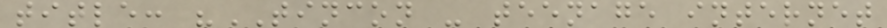title: "TINCON - teenage internet
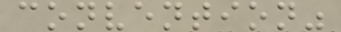convention"
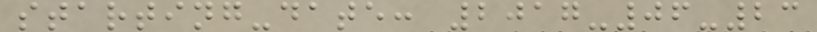starting-date: 2017-06-23
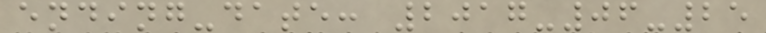ending-date: 2017-06-25
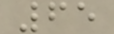65
